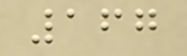167
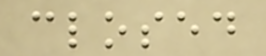closed
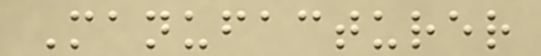Manufacturer
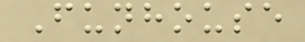Funhouse
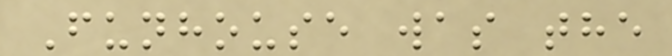Funhouse was the
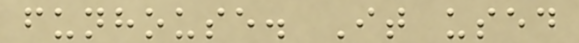funhouse. It used
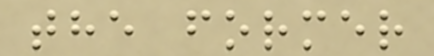the former
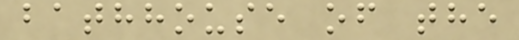bathhouse of the
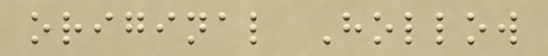original Hollow
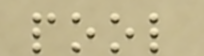pool
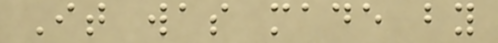It was made by
